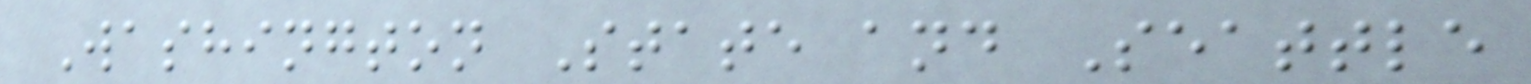Washington State and Seattle
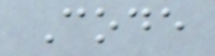Code
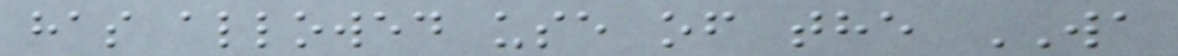has allowed use of the WA
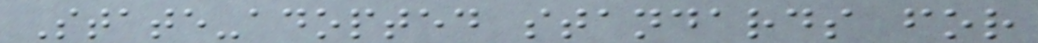State-adopted standards for
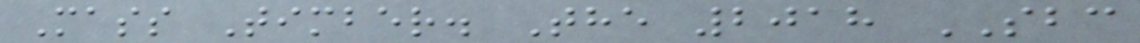Mass Timber. The 2018 SBC
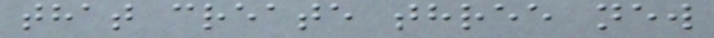that create three new
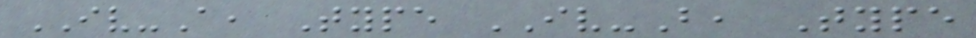IV-A, Type IV-B, Type
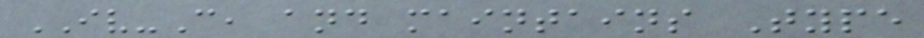IV-C, and maintains Type
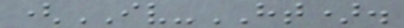(IV-HT).
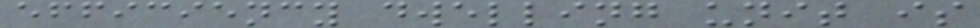efficiency dwelling unit is
